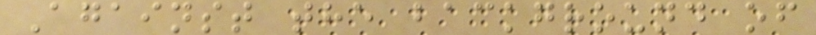Against the background of
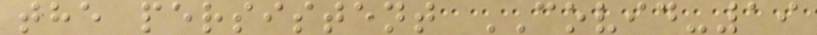the persistent COVID-19
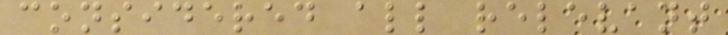considered all relevant
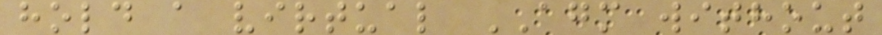hold a virtual AGM without
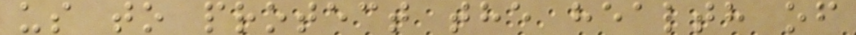us to protect the health of
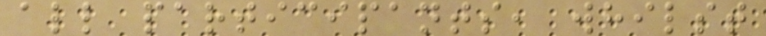all participants, whilst
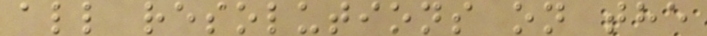all resolutions on the
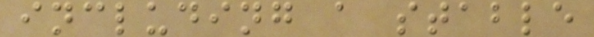including a stable
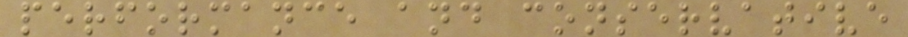performance and conservative
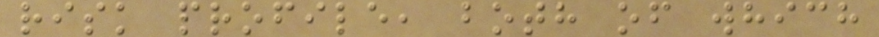risk profile, both of which
